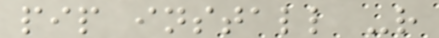pip install -r
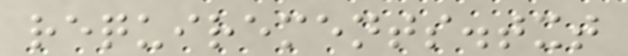requirements.txt
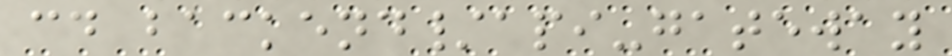cd backend/api-gateway
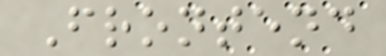Frontend
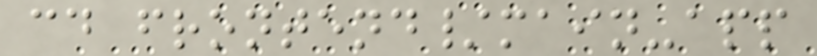cd frontend/main-app
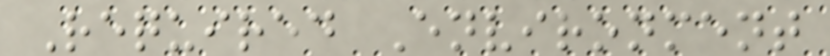Required Environment
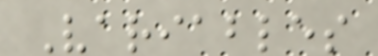Variables
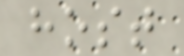host
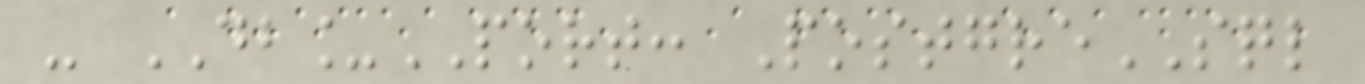- DB_PORT: PostgreSQL
